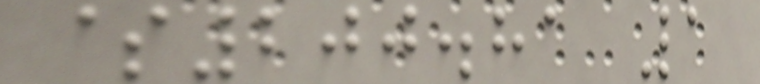$200.81 1
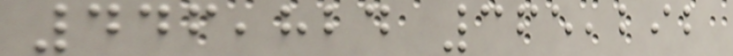446,824 365,292
